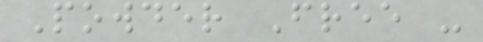Powder Free -
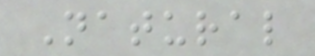Natural
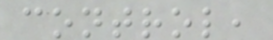control,
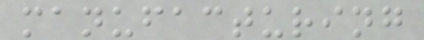manufacturing
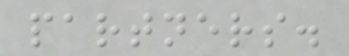partners.
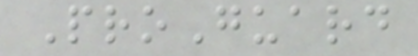ProGuard
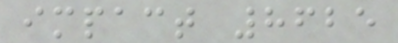impact 8625
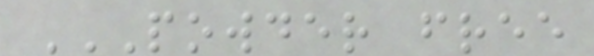POWDER FREE
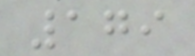179
